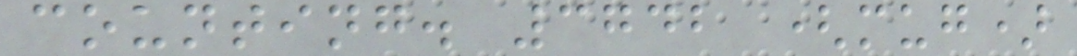counting. 3742 (mug)
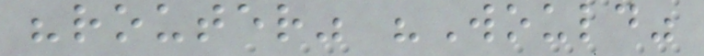"router" "Would"
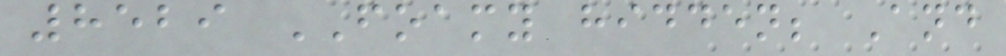8529 FOAMY hidden; And
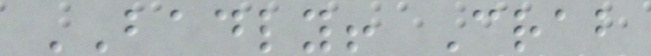BADLY! Crab
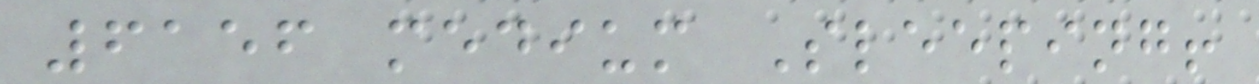6156 medium Sleeping!
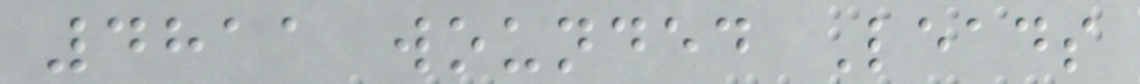4811 wounded Leads
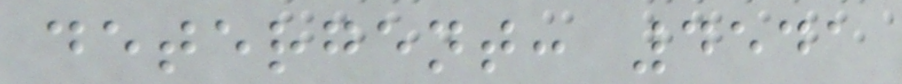detergent: 4541
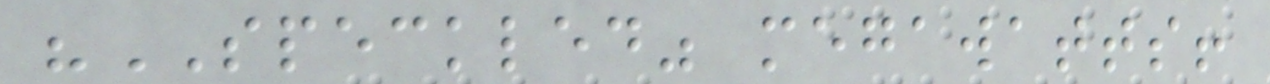"SPECKLED" megawatts!
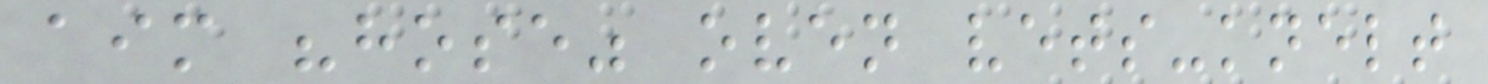aim "hose" oven vets-knelt
